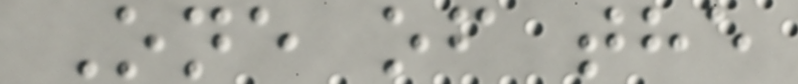One of the
